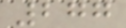277
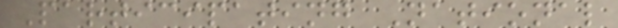Participating National
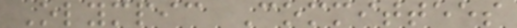Olympic Committees
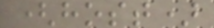(host)
